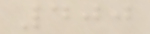400
